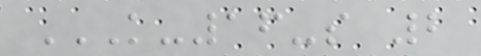K-16-S 2
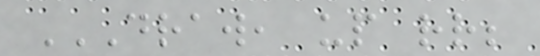DRAW, UP RR;
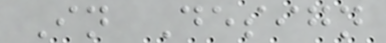In Design
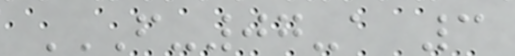F-07-A 3
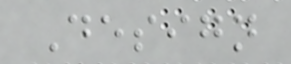Design
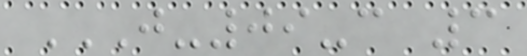J-09-C 3
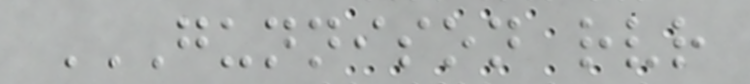GUNNISON RVR
